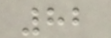82
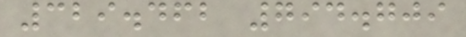329.462 794.709
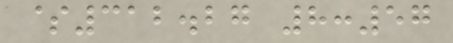$312.27 8:57
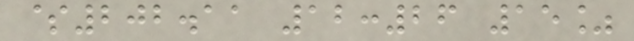$202.11 12:26 15%
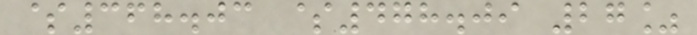$368.03 $478.09 27%
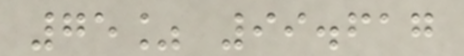75% 99.617
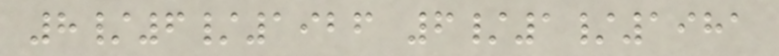8/6/1926 6/1/1981
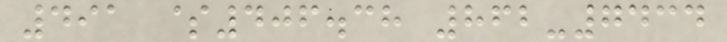491 $406.38 862-7434
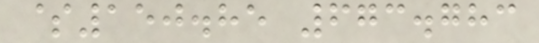$150.85 673.783
